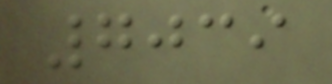7039
